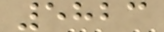5823
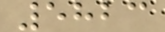5823
